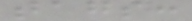tags:
